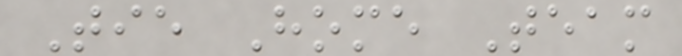Tie Home Team
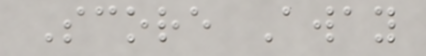Score Away
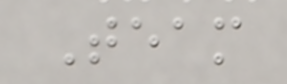Team
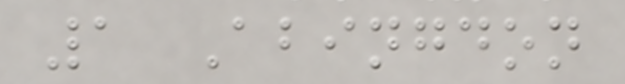1 Abingdon
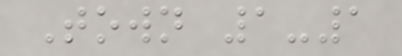Town 1-1
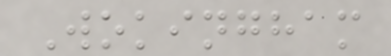Wokingham
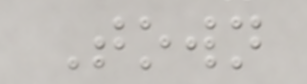Town
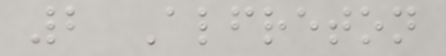2 Alfreton
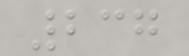237
